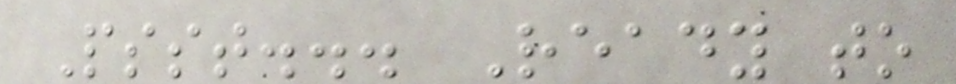Psst... Ready to
